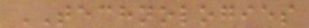TECHNOLOGIES
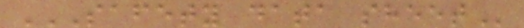SAFETY DATA SHEET
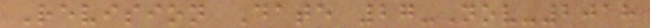Revision Date 27-Nov-2018
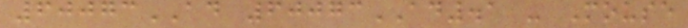60073AD 60073AD.1 - Mouse
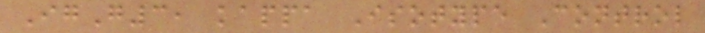IgG3, kappa Isotype Control
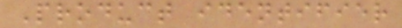Product identifier
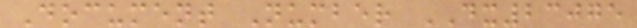Document Number DX23075
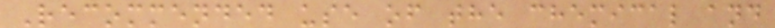Recommended use of the chemical and
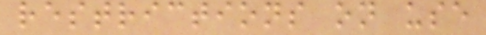restrictions on use
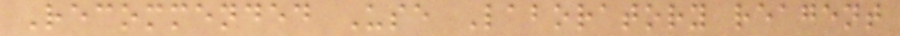Recommended Use Laboratory reagent
